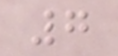7
